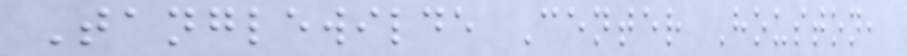Tanglewilde Center Houston,
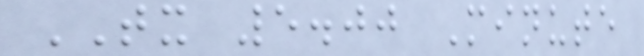TX 5.00 Minute
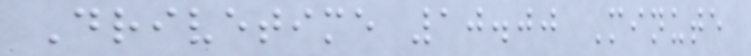Drivetime 10.00 Minute
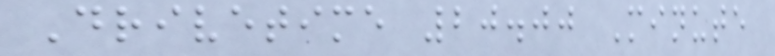Drivetime 20.00 Minute
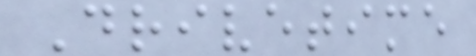Drivetime
